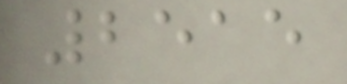2515
